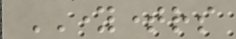YOUNGTIMERS
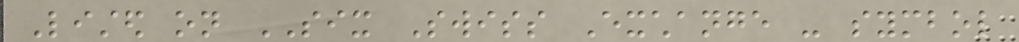Listed on SIX Swiss Exchange - symbol
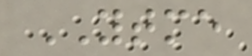YTME
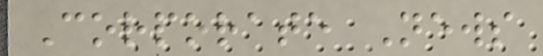Corporate News
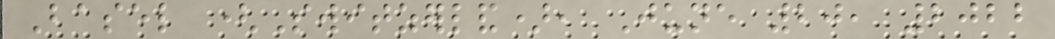Basel (Switzerland), June 20, 2022
